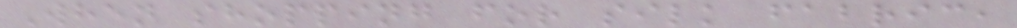When shopping for silk fabric,
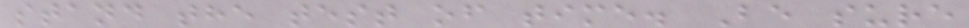stand the test of time. Be sure
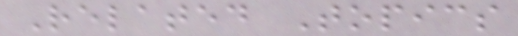Related Topics
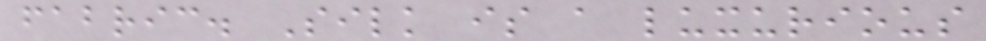fabric. Silk is a luxurious
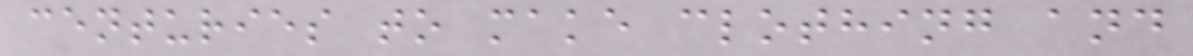centuries to make clothing and
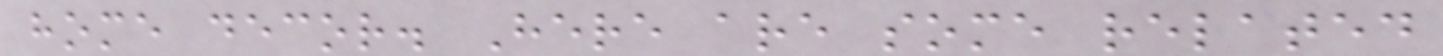home decor. Here are some related
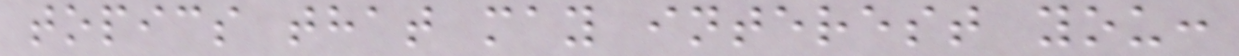topics that may interest you:
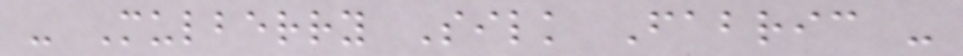- Mulberry Silk Fabric -
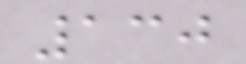130
